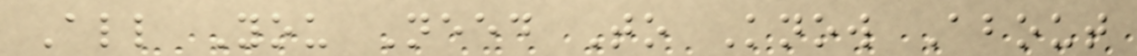All You Need To Know About
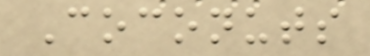Coconuts
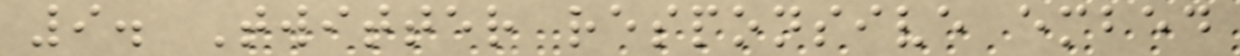9. Twitter responsive embed
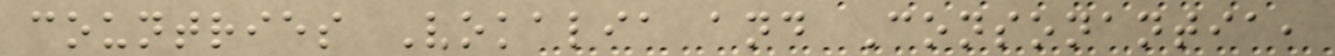countries Vokalia and Consonantia,
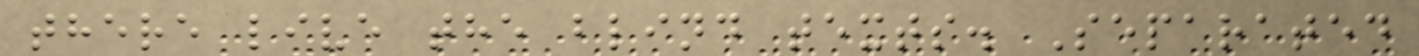there live the blind texts. Separated
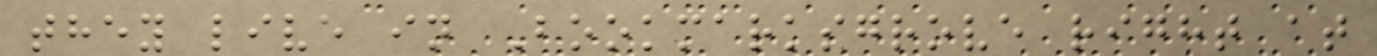they live in Bookmarksgrove right at
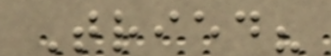Tried?
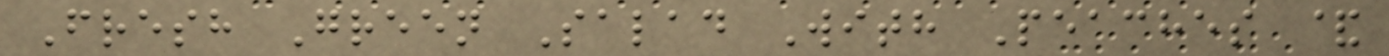Fresh Green Salad With Peaches &
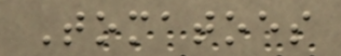Tomatoes
